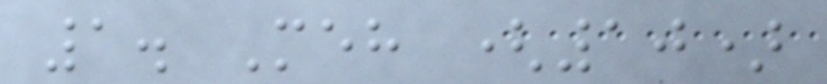1. Meh (10)
